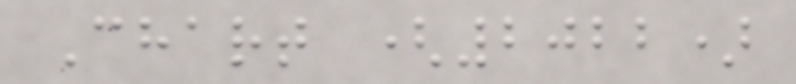Chart (2022)
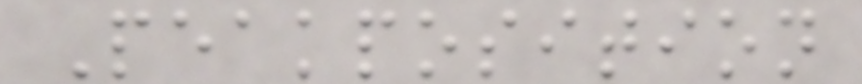Peakposition
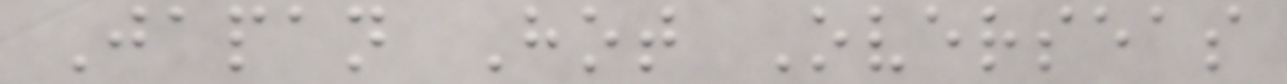Japan Hot Overseas
